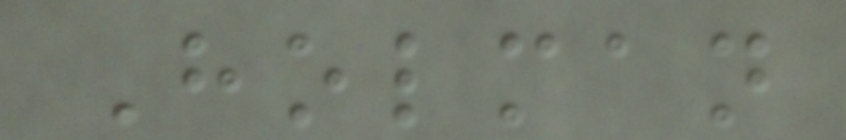Holman
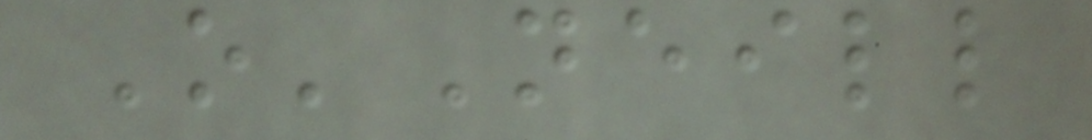O'Neill
